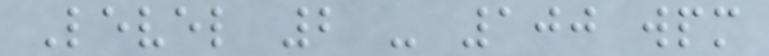Level 2 - 100 wpm
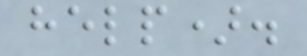help).
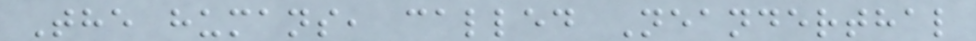The humans, called Neanderthal
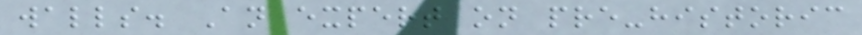walls. An expert on pre-historic
